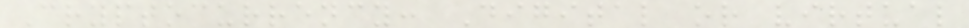Cryptocurrency: Digital or virtual
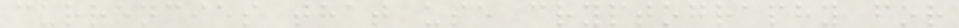currencies that use cryptography for
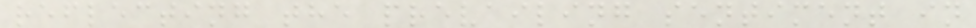reflecting the prevailing sentiment in
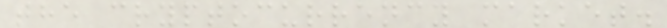the cryptocurrency market.
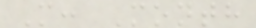M: Month
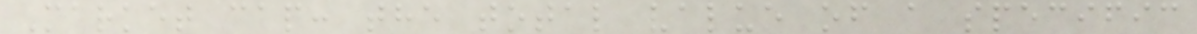Market cap: the total value of a specific
